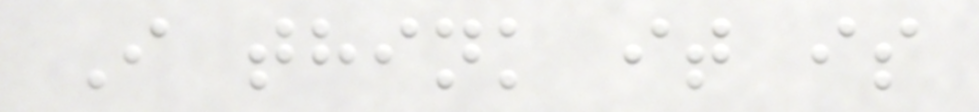I think it is
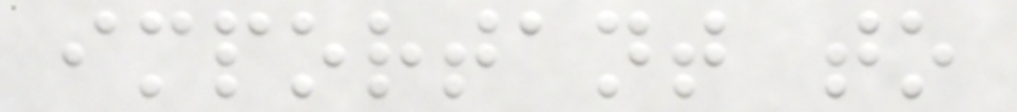important to
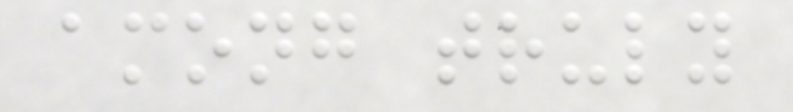among truly
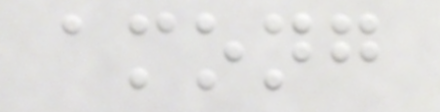among
